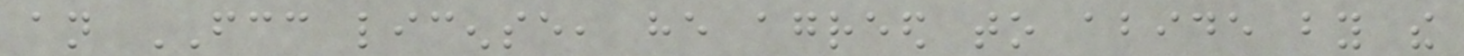an FCC license, he agreed to abide by the
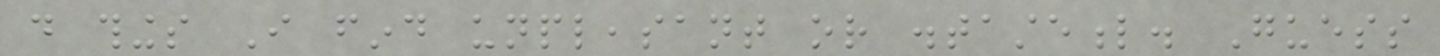do things I find unpleasant or distasteful. Guess
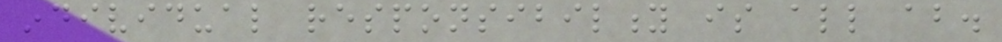individual responsibility is all about.
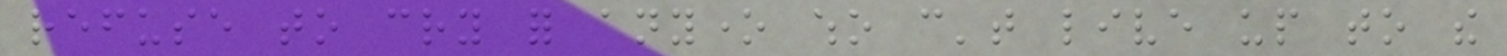refuse to cry for anyone who can't live up to the
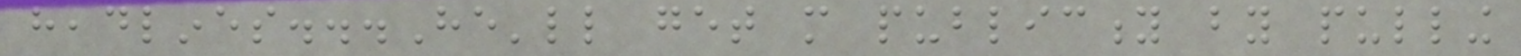headlines...He'll get more publicity by pulling
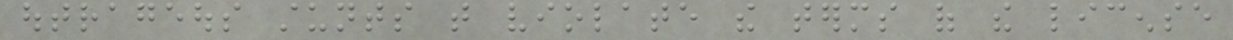outrageous stunts that violate the terms of the license
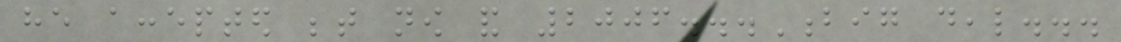he accepted between now and 2006...Big deal...
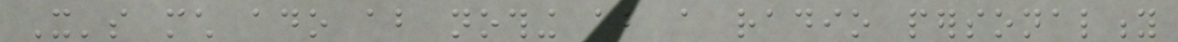It's much ado about nothing about a radio personality
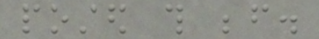posted this before.
